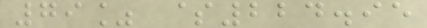79% $224.95
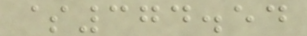$374.54
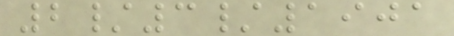2/3/1901
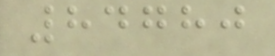84780
